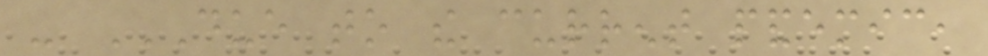- DUE TO THE CURRENT PANDEMIC,
